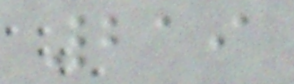219
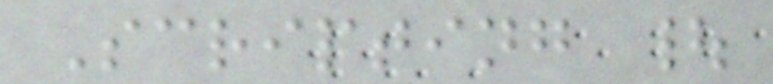Scripting |
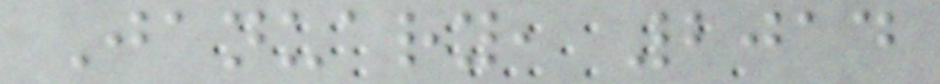January, 2014
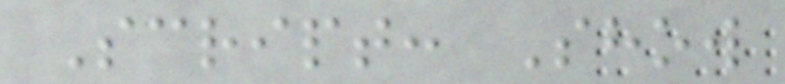Script: Show
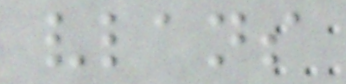vlans
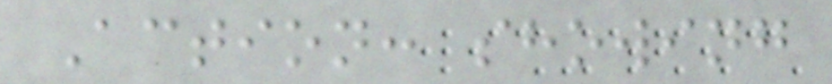Action: showing
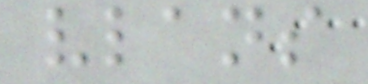vlans
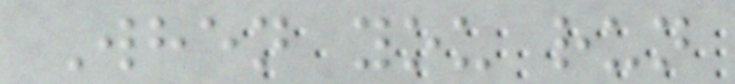When you run
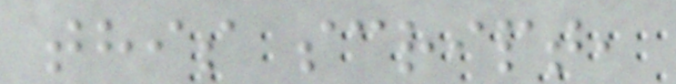this script,
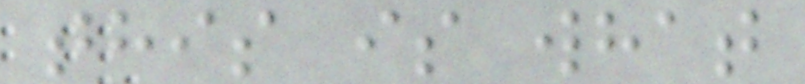this is what
